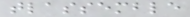tlassemble
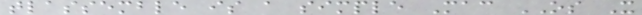tlassemble is a simple Mac OS X
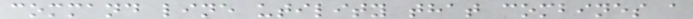command line utility that combines a
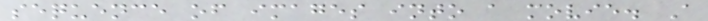sequence of images into a movie. A
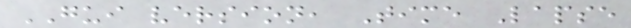GUI version, Time Lapse
